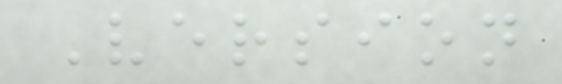Version
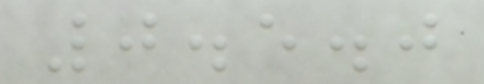0.5.0
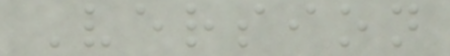Version
